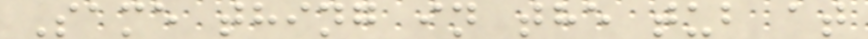Same thing in the tub at
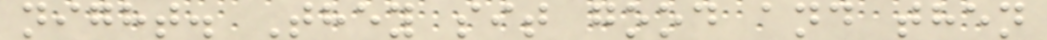night. They sit good and then
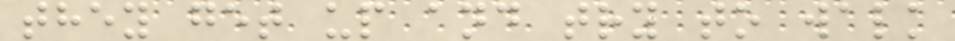they get up and try to walk
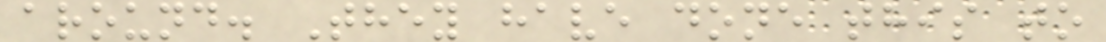around. They have done this to
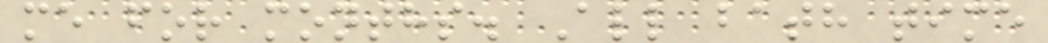me for months. All bath time
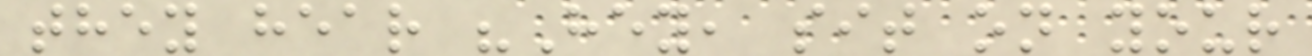they hear "Hey, sit on your
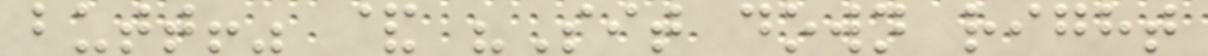butt!" & "Sit down right
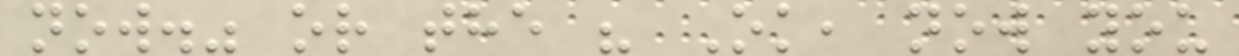now." or the " Ok, now you
